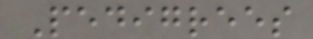Pedigrees
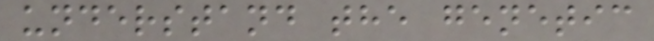understand the genetic
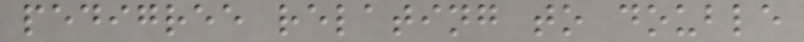pedigree relating to double
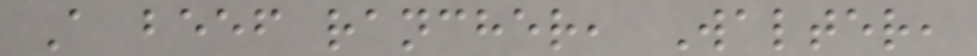A beef rancher, Walter,
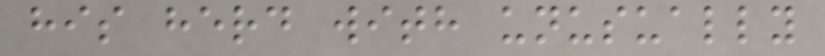his herd with unusually
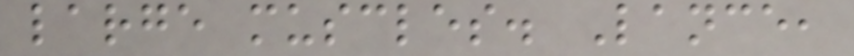large muscles. Lance,
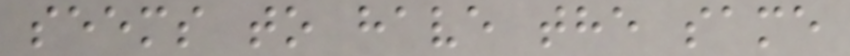seems to have the same
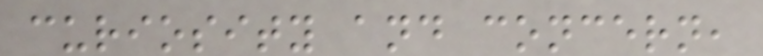curiosity and concern,
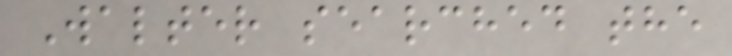Walter searched the
